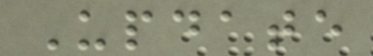Update
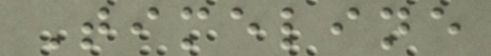Timeline
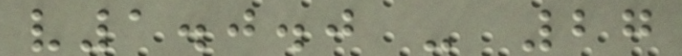v1.0.0 - 27
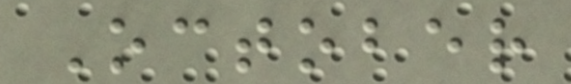October
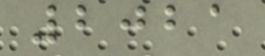2021
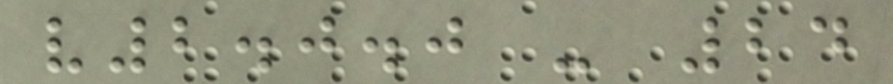v2.0.0 - 24
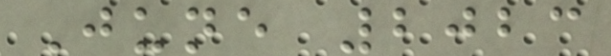June 2023
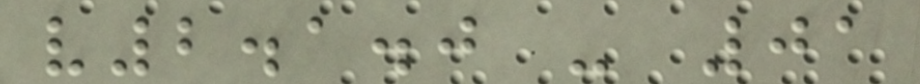v2.1.0 - 01
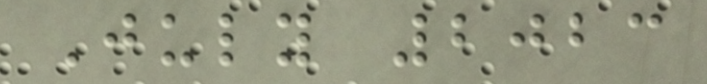July 2023
